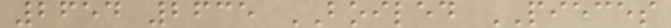2654 2635 BOILED PIECES
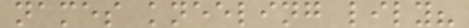names kneeling lily?
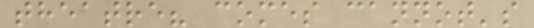theatre? comes cannot's
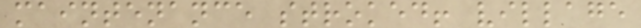maintenance stroked! village
